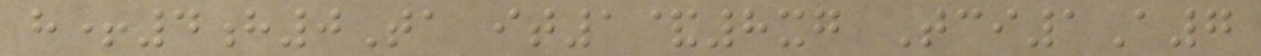h+4h0Ta it1&8xg Tci1A7
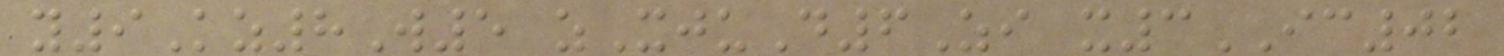y9Kz8W5 zXjuD6Zi x3IC02
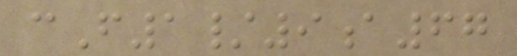cF1/9a67
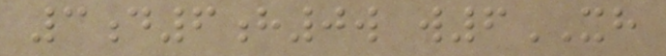3d6h0w w6XH
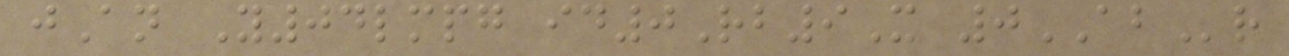jAn Y04lmpg id0Rb9X 0ABr
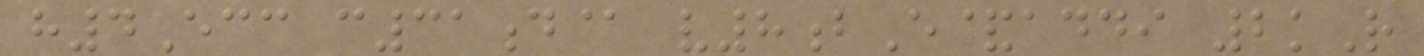h4Ecc c31d@ v8bE&addi 2kR
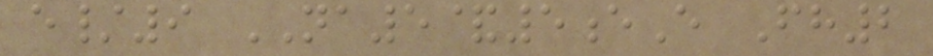e/9 NA5&5eE Fh2
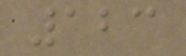123
